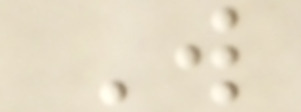W
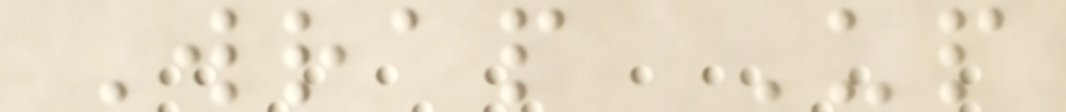Wrap Up
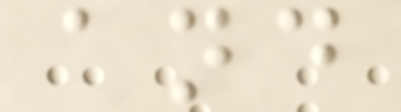and
